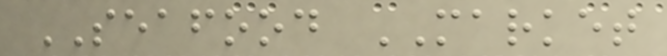SEAFOOD MARKET
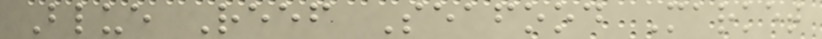Blue Reef Seafood Market
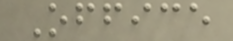Office
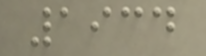1934
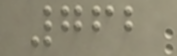762
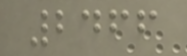2466
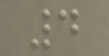4
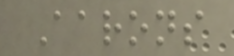Aarons
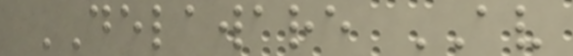DELAWARE AV
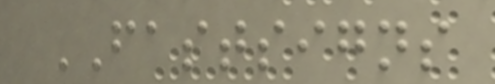FASTSIGNS
